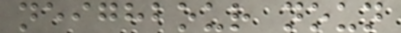neighbour noun
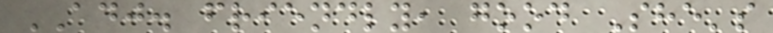ADJ. friendly, good She's
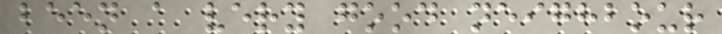been a very good neighbour
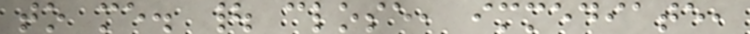to me. | close, immediate,
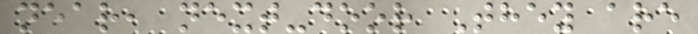near, next-door They are
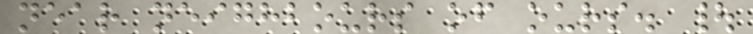near neighbours of ours. |
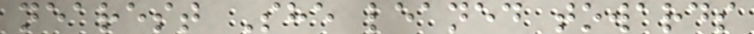nearest She leaned towards
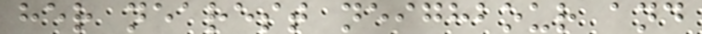her nearest neighbour and
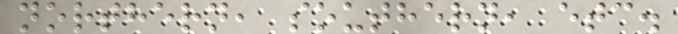northern, southern, etc.
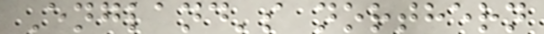England's northern
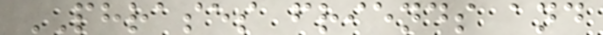PHRASES friends and
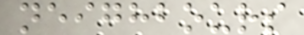neighbours
